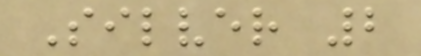Silver 2
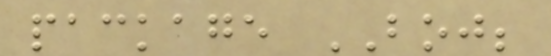package BOJ;
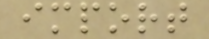import
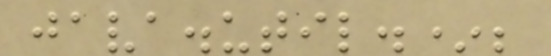java.util.*;
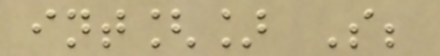int[] S;
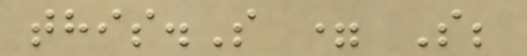this.S = S;
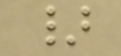}
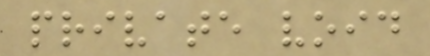private void
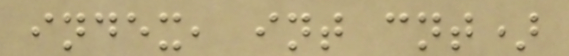index, int cnt)
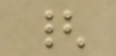{
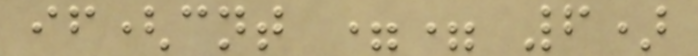if(cnt == 6)
